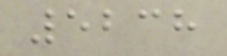5238
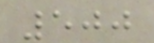500
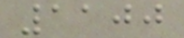1100
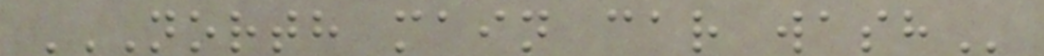NORTH MAIN CAR WASH
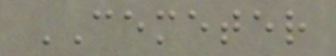CEMETER
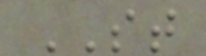ST
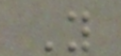Y
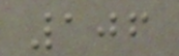106
